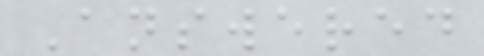Answered
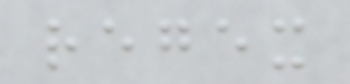regex
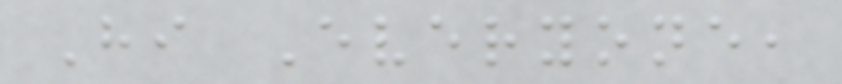Hi Everyone,
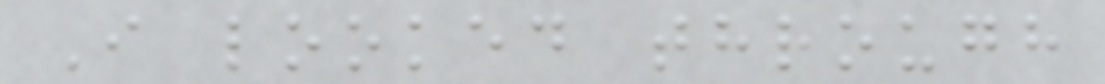I looked through
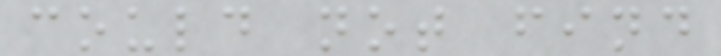could not find
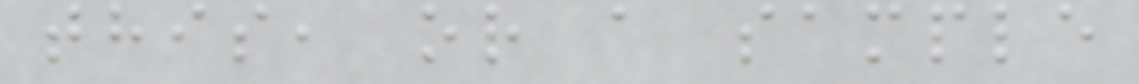this, or a sample
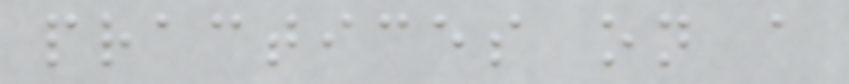practices on a
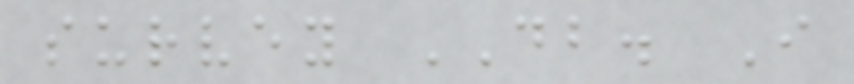survey DB. I
